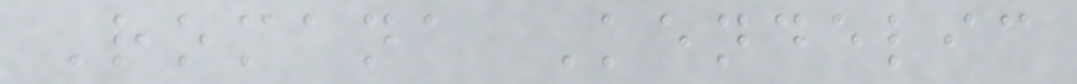Romana Kendelic
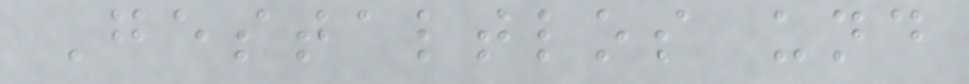Gestaltlos und
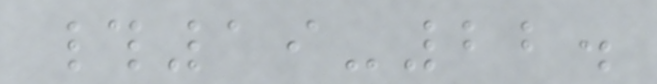#19-22.
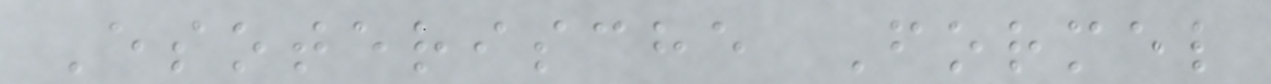Esoterische Formel
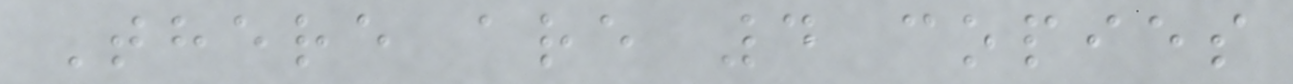There are 4 copies
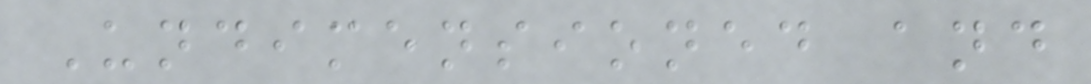Undimensioned and
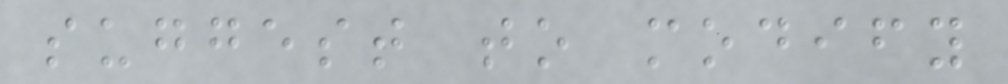suggest to modify
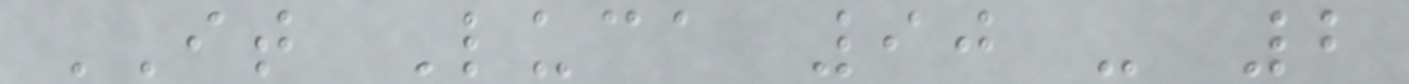IT Luca 90 - 2
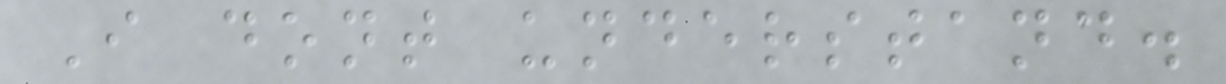I dont understand.
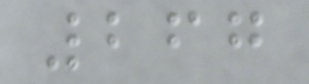267
